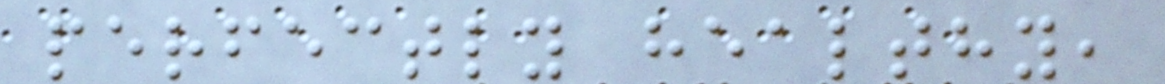perfectly healthy,
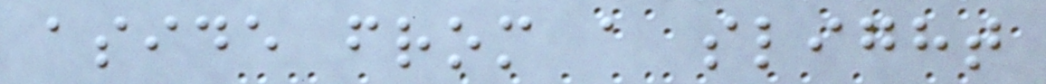aside from a slight
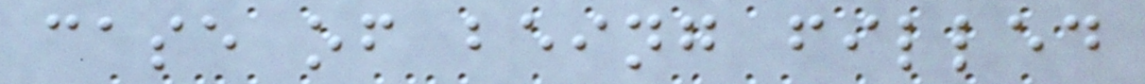case of being filled
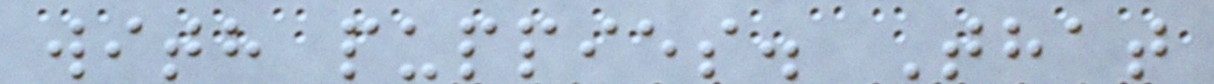with puppies. That
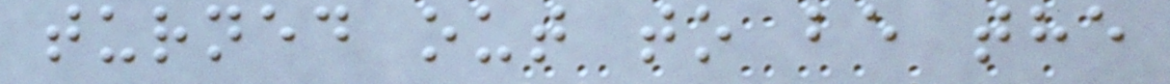turned out to be the
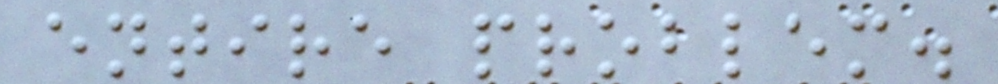entire problem.
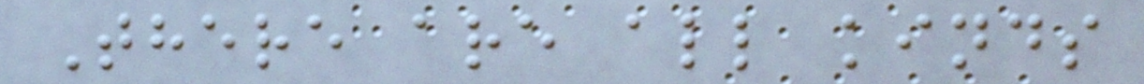There are all kinds
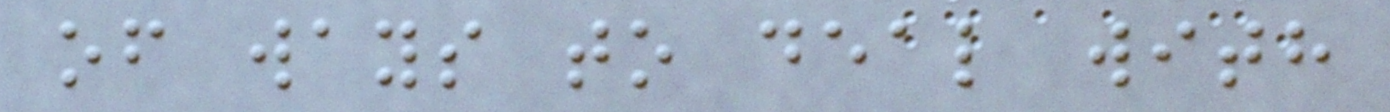of ways to deal with
